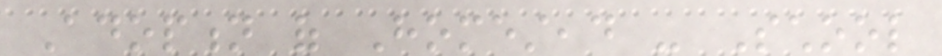Adoption of Homestead - School
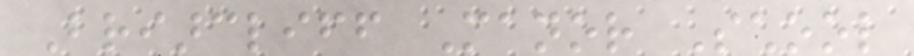Briarcliff Manor School
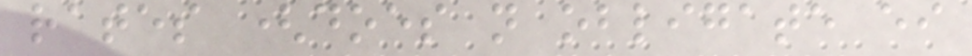rates (does not obligate either
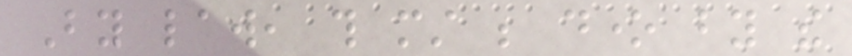By law, this must be done by the
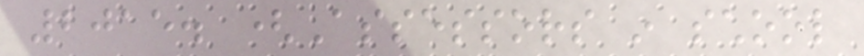2015. (Assessors in school
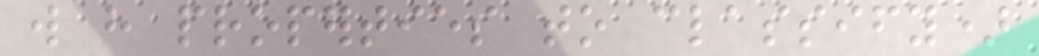will have properties to classify)
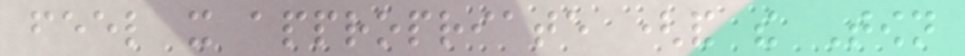feel it appropriate (and the Town
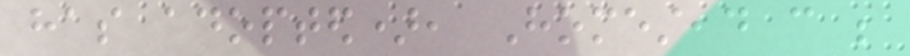has adopted), Homestead can be
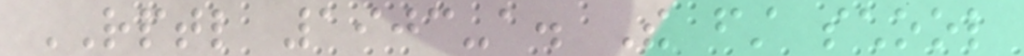RPTL 1903-a. The first school
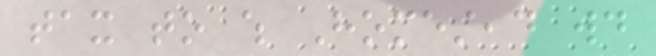tax to which Homestead would
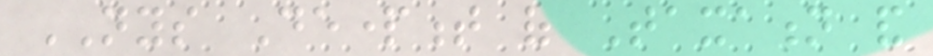NYS Department of Taxation and
